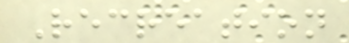Recreation
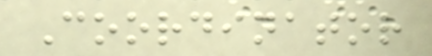Coordinator
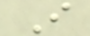I
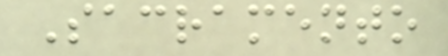Sacramento
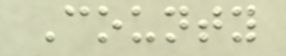County
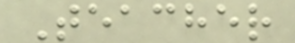Teacher
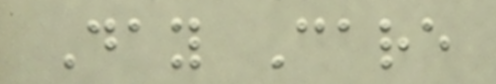Day Care
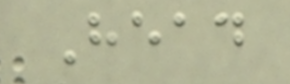Head
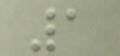1
